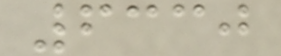6330
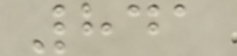841
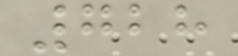728
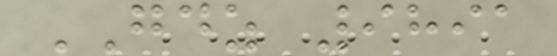GDZ 9891
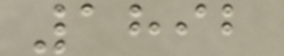1892
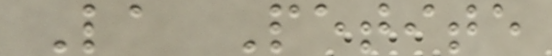La Petite
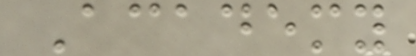Academy
